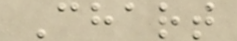Chart
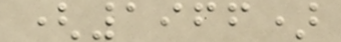(1966)
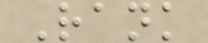Rank
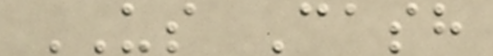US Cash
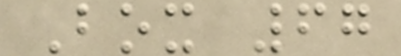Box 67
